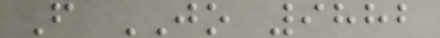F JO 9882
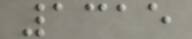1315
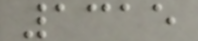1315
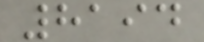8194
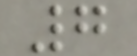7
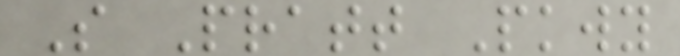S Pratt Pkwy
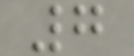7
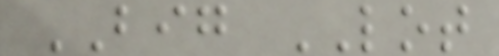BIG LOT
